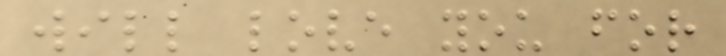will love you for
